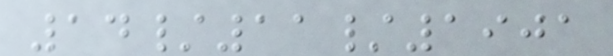14/11/1901
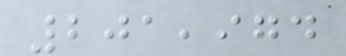201,974
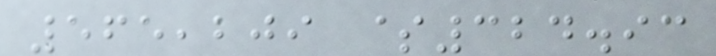565,209 $324.93
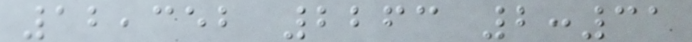12,352 2263 2:31
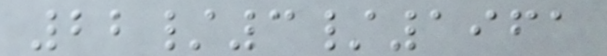22/3/1961
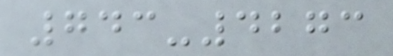743-4273
